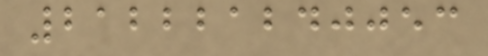212221240053
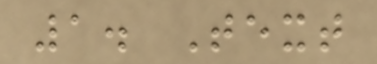1. Text
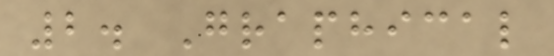2. Graphical
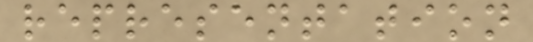representation
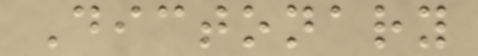Dictonary
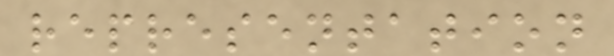representation
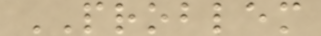PROBLEM
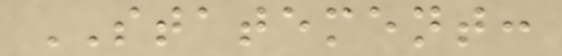STATEMENT:
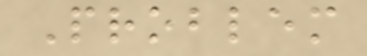Problem
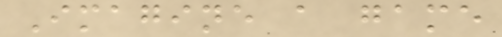Imagine a game
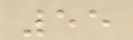55
